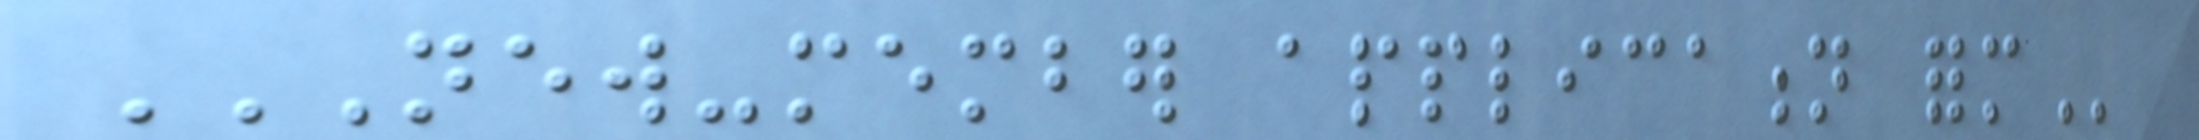NEW-MEMBER APPLICATION FORM
